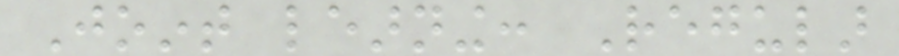Joint learning: Regular
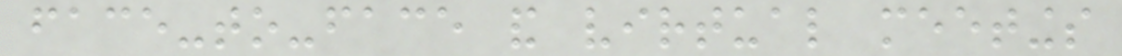face-to-face and virtual meetings
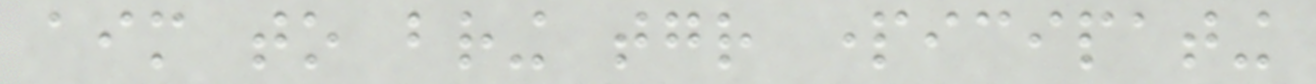aim to bring together participating
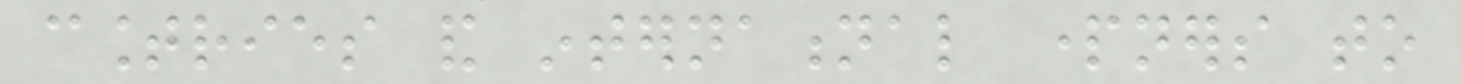countries and international partners to
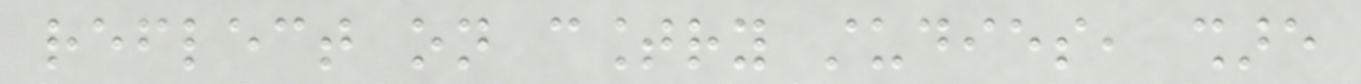reflect on country studies, share
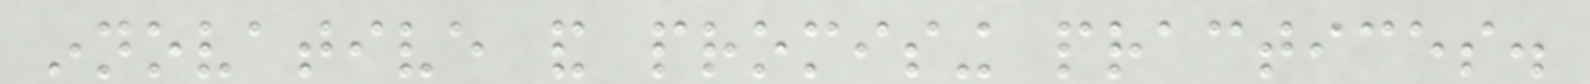innovative and promising practices.
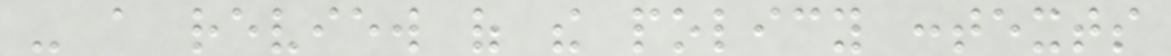- a review of the policy contexts
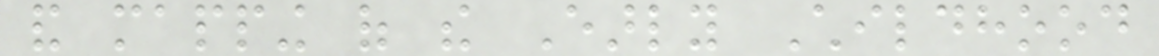and mapping of the Early Childhood
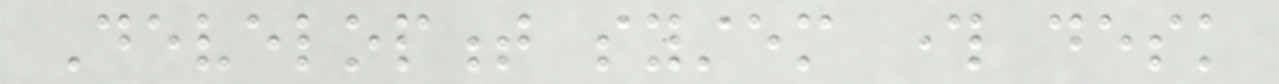Development system through desk
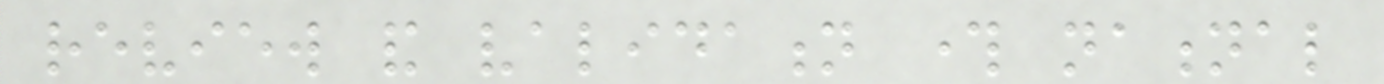review and validation through national
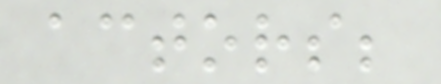actors;
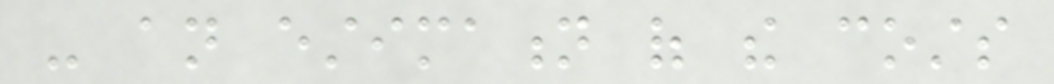- an estimation of the costs
